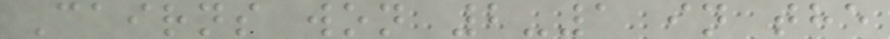Cairns won 2-1 in the
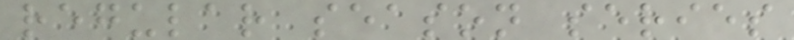regular season series
